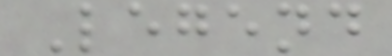Legend
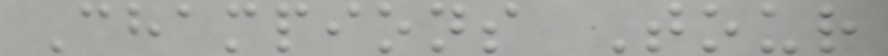Champions Tour
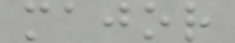major
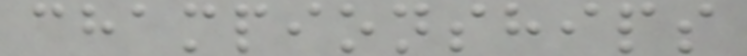championships
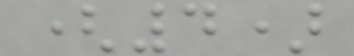(4)
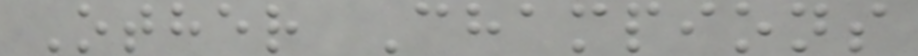Other Champions
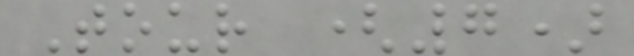Tour (7)
